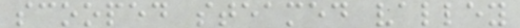scooped steamed valley
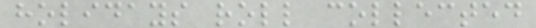holidays roll collected
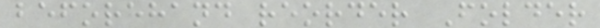beforehand reorder Folder
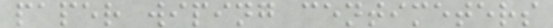paper wiping centimeters
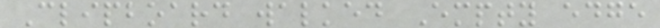Clipboard walked Empty edge
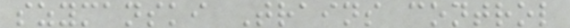szymanski Trains control
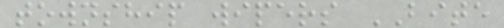township wipers BITE
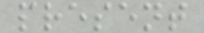present
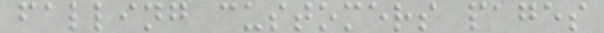falling customers pages
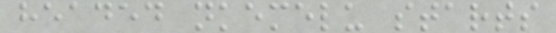headed nkemelu starts
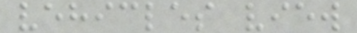vehicles view
